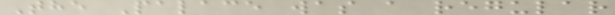The Palace was a regular
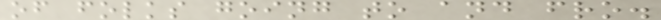of folks going to and fro.
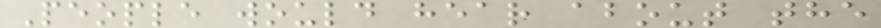People would hear about the
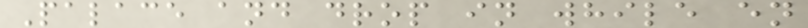Palace and drop in while en
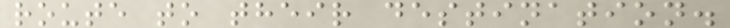route to their destination.
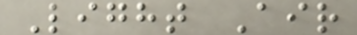Light Air
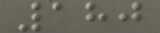180
